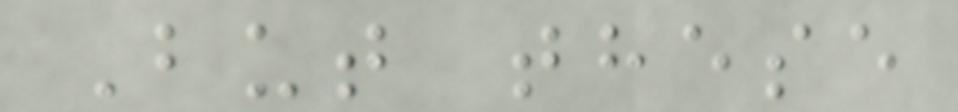But these
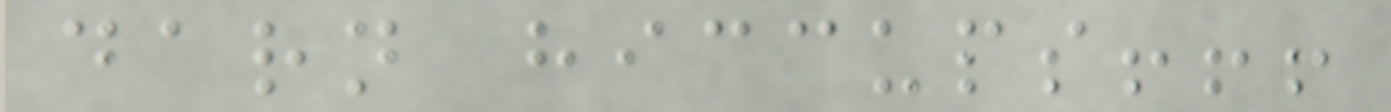darn hiccups!!!
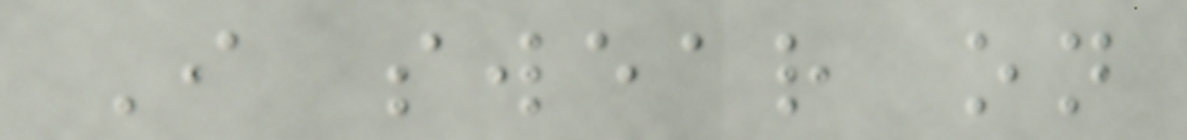I swear on
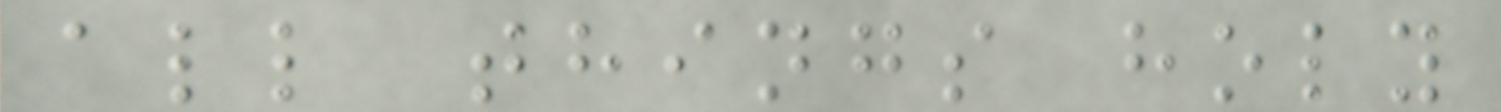all things holy
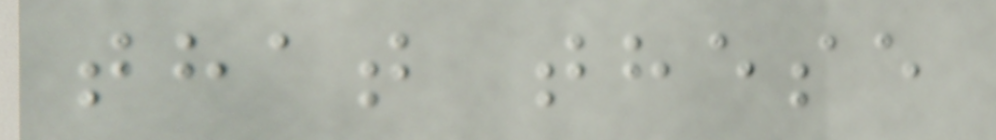that these
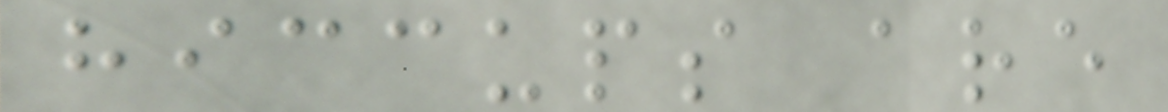hiccups are
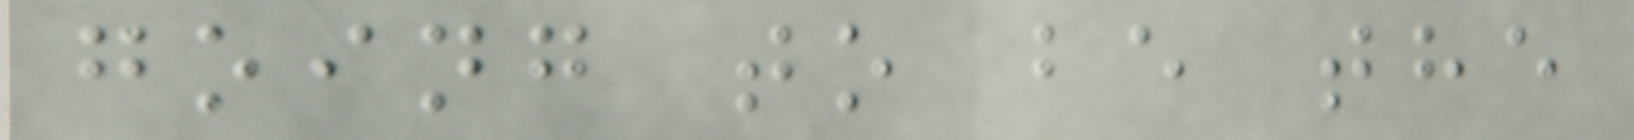going to be the
